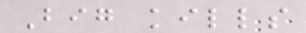Big kills
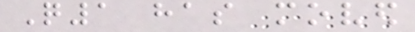Q1 has moved
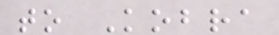to Kobra
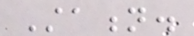Station.
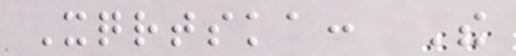Xqrtska: The
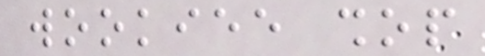wookiee shop
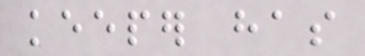keeper has
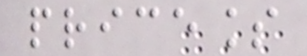priceless
